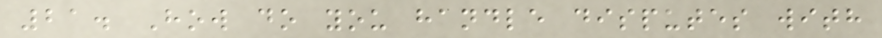21. How do you handle disputes with
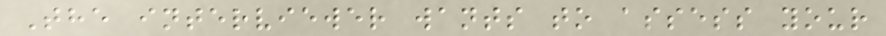The interviewer wants to assess your
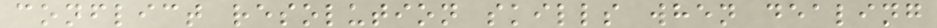conflict resolution skills when dealing
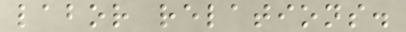labor relations.
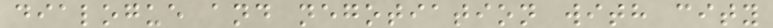dialogue and negotiation with city
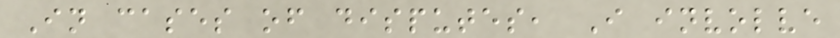In cases of disputes, I involve
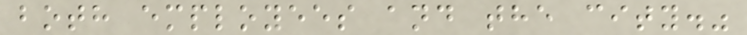both employees and the city."
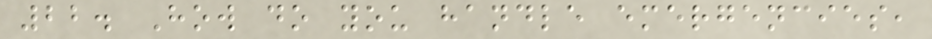22. How do you handle emergencies,
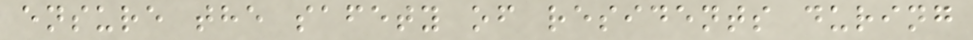ensure the safety of residents during
